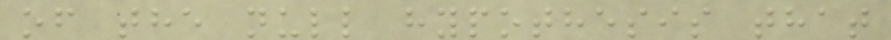of the null hypothesis that
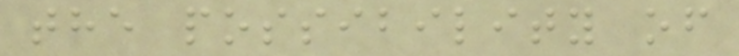the possibility of
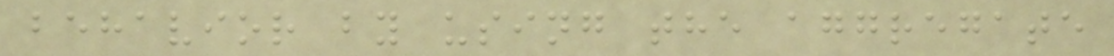behavior by using the aggregate
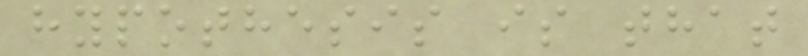hypothesis is that
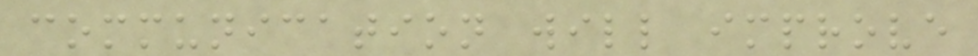communication will improve
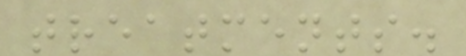treatments.
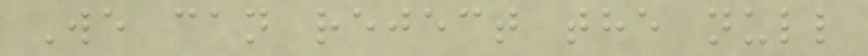We can reject the null
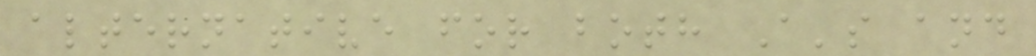alternative for both A's and
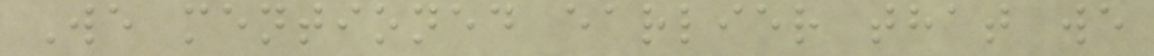We mentioned earlier that we
